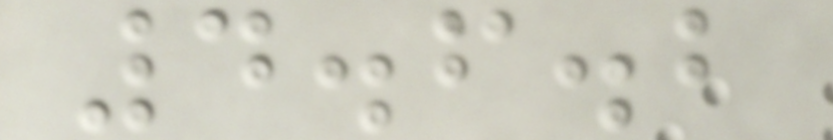4.6.2
